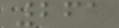261
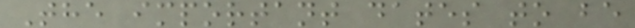The important dates to be
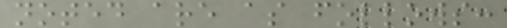noted are as follows:
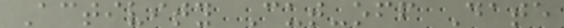Activity Cut-off Date
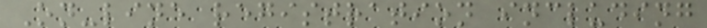On-line registration including
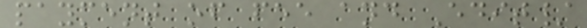payment of fee and Edit/
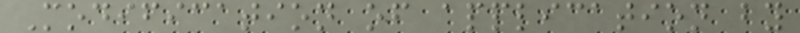Modification of application by
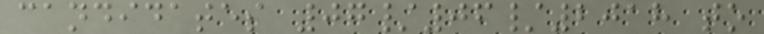candidates 07/06/2018 to
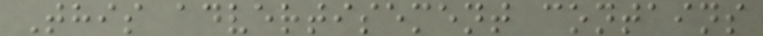This advertisement contains
